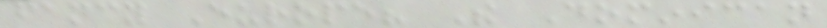fancy Europe? The Dominican
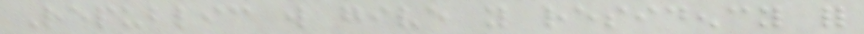Republic will give you residency for
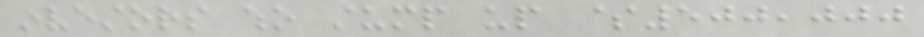investors who stump up $500,000
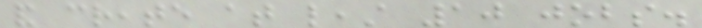and create at least 10 jobs.
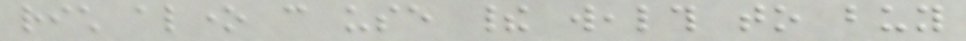rich alone can use their wealth to buy
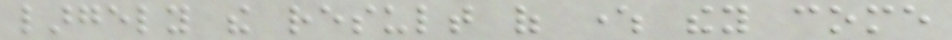largely the result of where they come
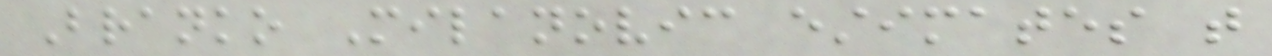Branko Milanovic estimates that
